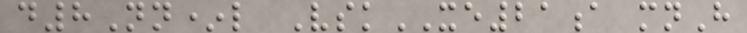d8Nn*l VskXE21a mnH
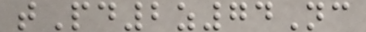tPd2z74Nc
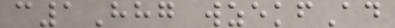c1Hhg wzekfAd
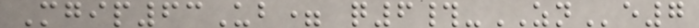Mgip63Ub= q6#-ZNe7
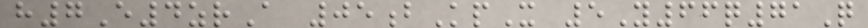h7E4zrA 05bKpX 5Y66q71Q
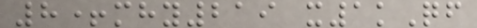8+mhy219 x1kQf
